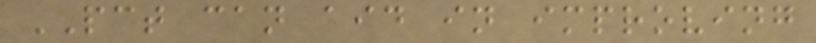PCT can aid in improving
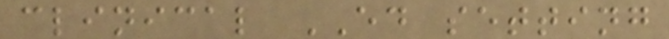clinical ED setting
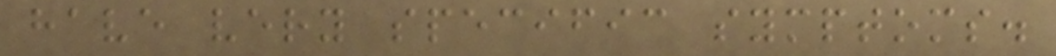have very specific symptoms.
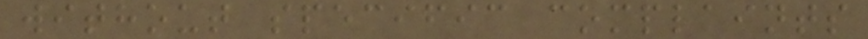without specific complaints
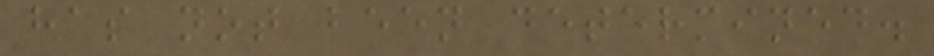has not been determined.
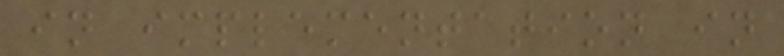in implementation in
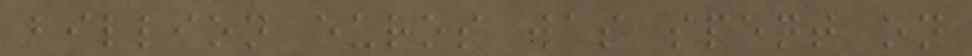billion euros was spent on
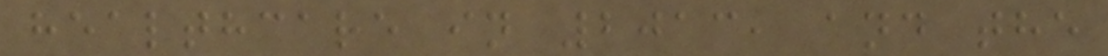healthcare in 2013, and the
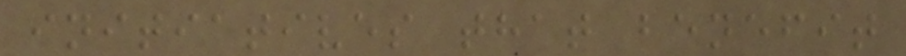initiatives that benefit
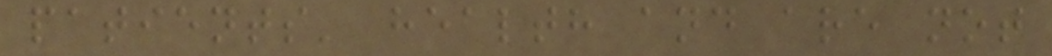patients' health and are not
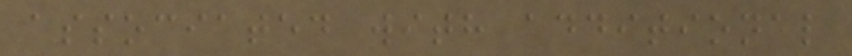associated with additional
